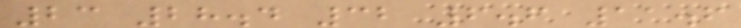23 28.4 32 6.6 11.6
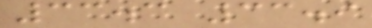33.3 33.9
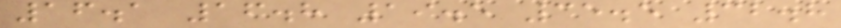16.1 16.8 19.5 35.5 32.8
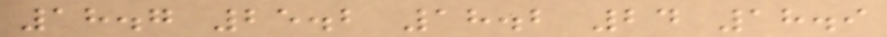18.7 25.2 18.2 24 18.9
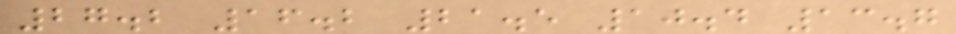27.2 16.2 21.5 10.4 13.7
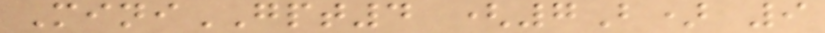MiniGPT4 (7B) 9
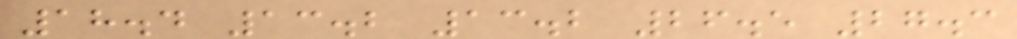18.4 13.2 13.2 26.5 27.3
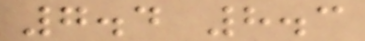7.4 8.3
